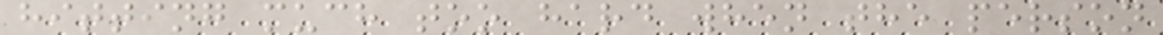hitting much too hard when the person
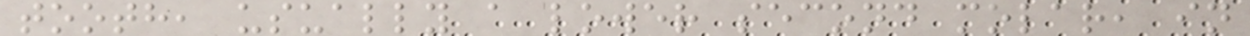tooth, usually a lower second molar, in
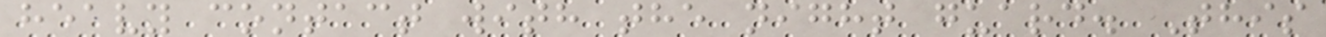heavy contact with the night guard. This
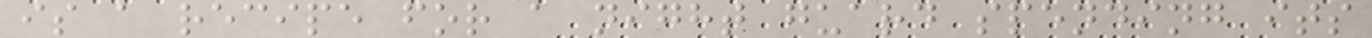is a recipe for a night guard spending its
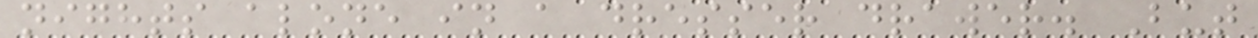nights alone in a dresser drawer. But
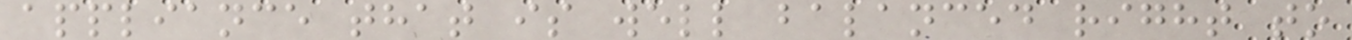appliance that is well balanced right to
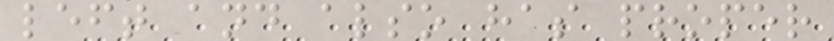left and also has proper
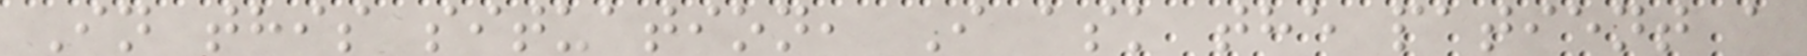In this situation, I ask the patient a
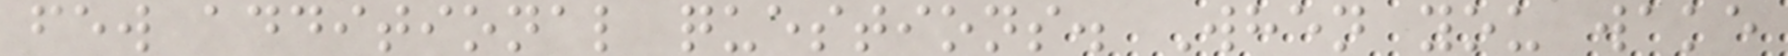few additional questions. When you wake
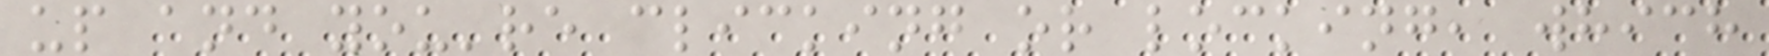up and you're clicking or locking, which
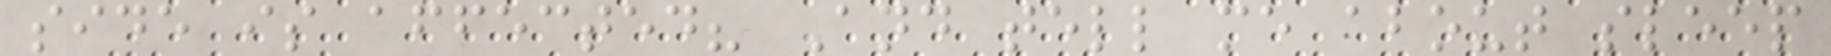side is affected? And tell me about sleep
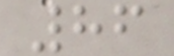86
